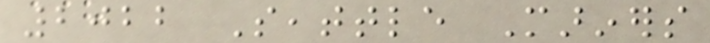2022 Seattle Mariners
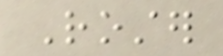Roster
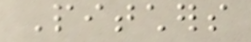Pitchers
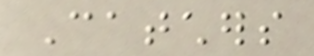Catchers
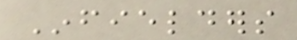Infielders
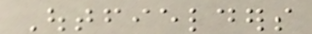Outfielders
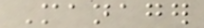Manager
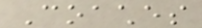Coaches
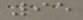95
